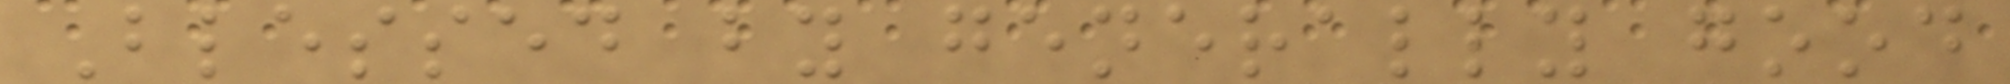Blessed by generally good
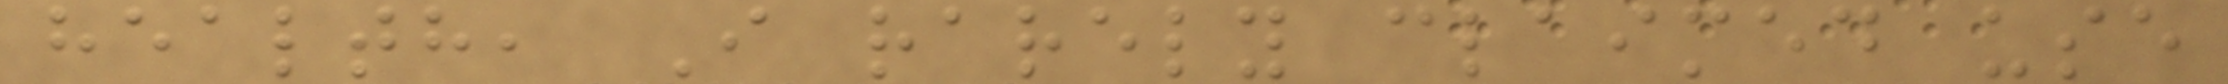health, I rarely claimed use
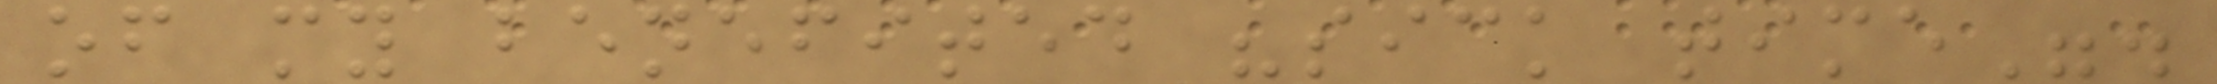of my benefited "sick time".
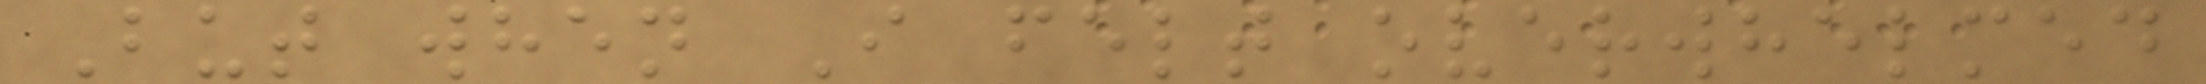But when I felt overwhelmed
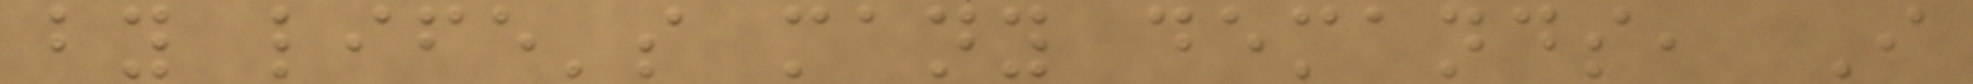by life's many demands, I
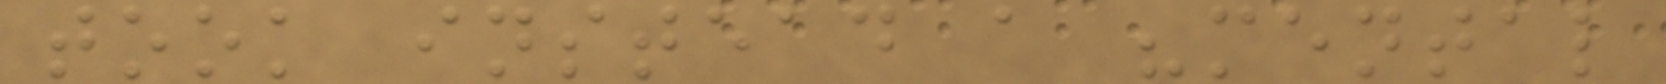took instead a "mental
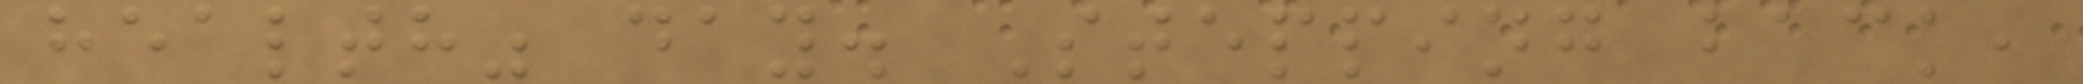health" day. Stepping back,
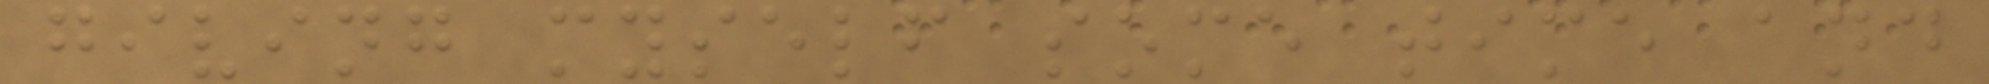giving myself some time and
